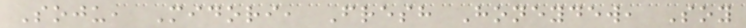Soju, Midori, Fresh Honeydew, Soy
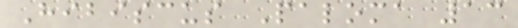Hibiscus Paloma 13
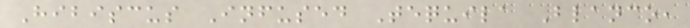Hibiscus Infused Tequila Blanco,
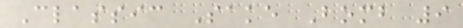Classic Sake Bomb 9
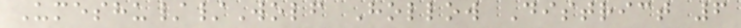Umeshu//Wolf Hollow District 6
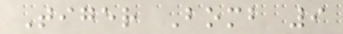Tiger Bomb 9
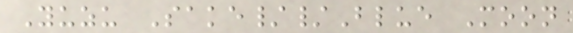Yuzu Sake//Blue Moon
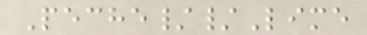Peche//Lime
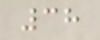38
